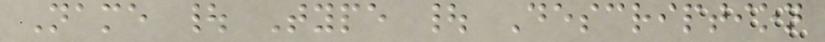Name | Type | Description
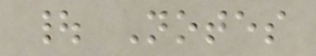| Notes
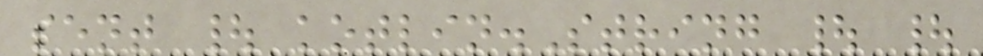sent | kotlin.String | |
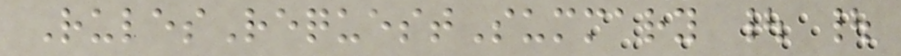RulesRequestSummary | |
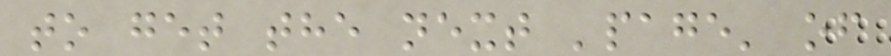to get the next 'page' of
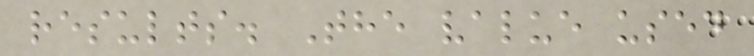results. The value used
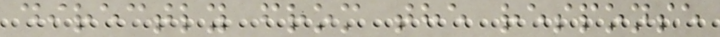directly from the response
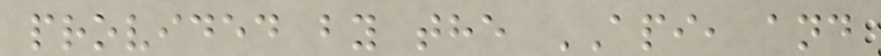provided by the API, and
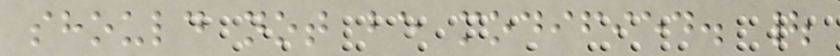should not be modified. |
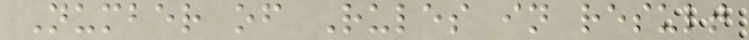Number of Rules in result
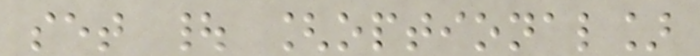set | [optional]
